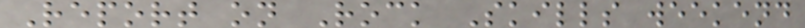Report on Rock Skills weekend
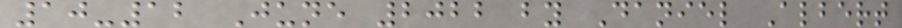10-12 June 2022 by Daniel Albert
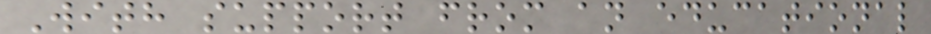With support from an educational
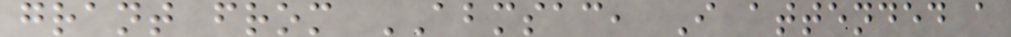grant from ABMSAC, I attended a
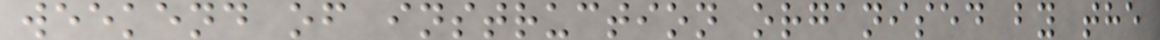weekend of instruction organised by the
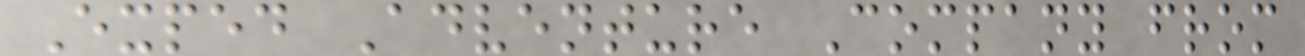Exped Adventure Company from
